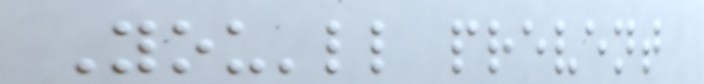You'll prevent
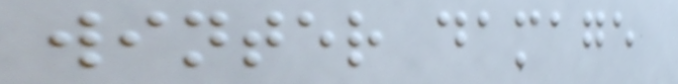winter damage
